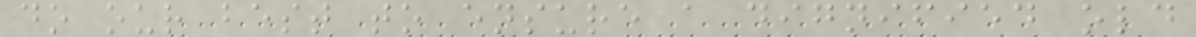do our best to ensure a dignified old
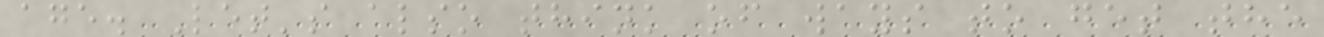age. Let's also think of ways to get the
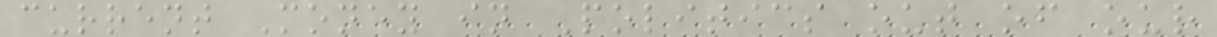current Money in Politics out of our
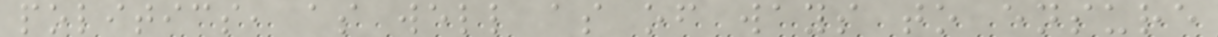politics, as well as of ways to ensure
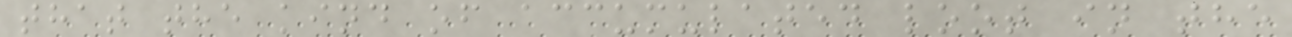that the kind of accumulated loot in the
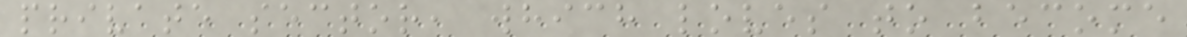private sector, which loves to become
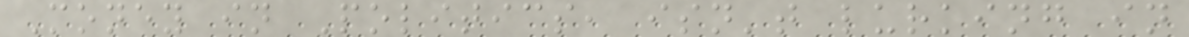Money in Politics, isn't lurking in
